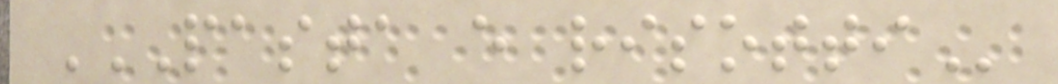PASTA E RISOTTI
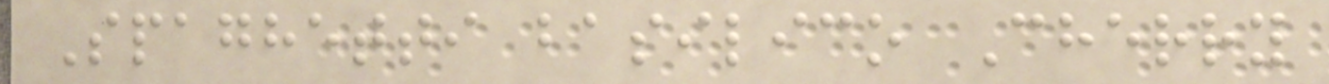Spaghetti basilico Cherry
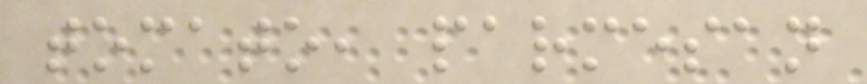tomato, parmesan
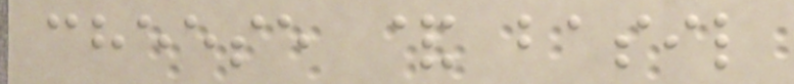cheese & basil
